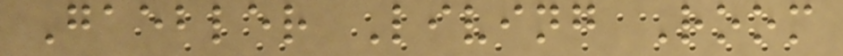Gaebler Living Room
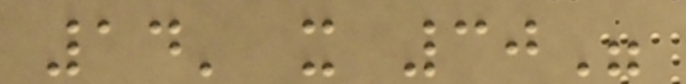14' x 30"
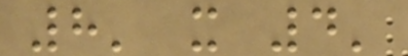8' x 4'
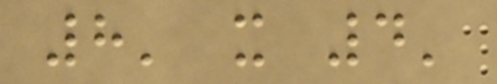8' x 4'
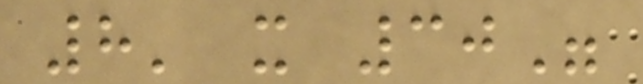8' x 30"
